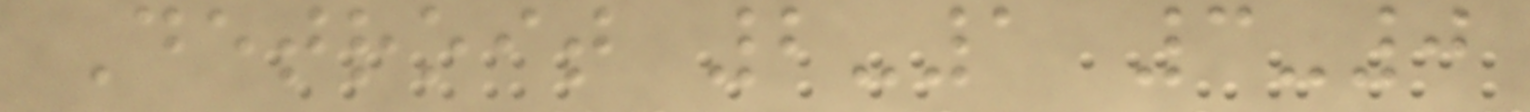Detroit 2-1 3-0
